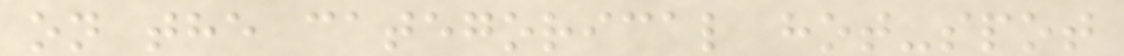on the categorical hot-spot
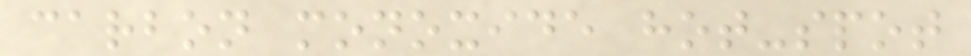carbon monoxide hot-spot
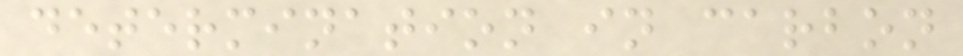determination in carbon
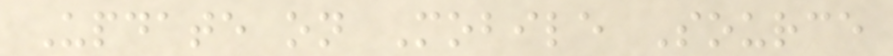Update on Mobile Source
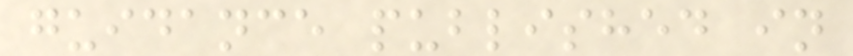guidance published in
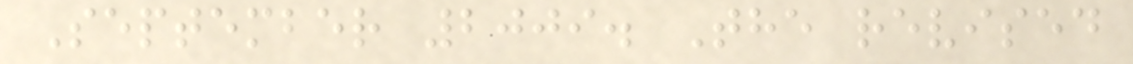September 2009. The revised
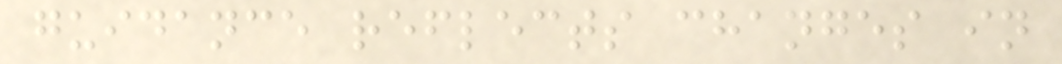guidance reflects changes in
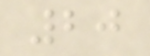20
